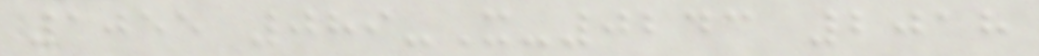1055 089-X-0243 2018
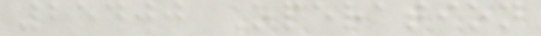25400 Operation
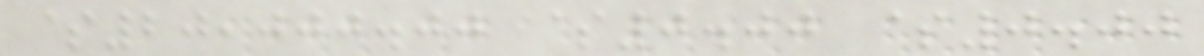$20,000.00 $0.00 $0.00
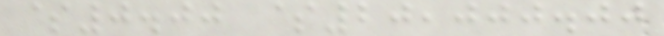$0.00 $20,000.00
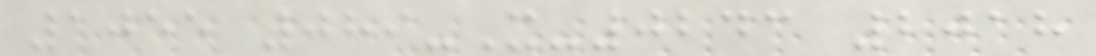1055 089-X-0243 2018
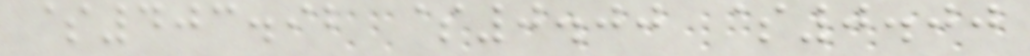$403.92 $0.00 $0.00
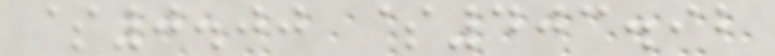$0.00 $403.92
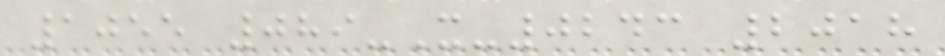1055 089-X-0243 2018
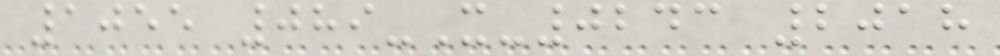1055 089-X-0243 2018
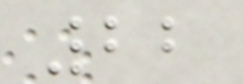22
